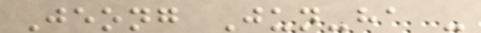Jeong Jun-ha -
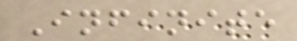Infinite
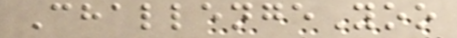ChallengeYoo
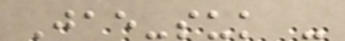Jae-suk -
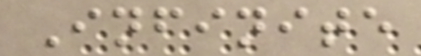Infinite
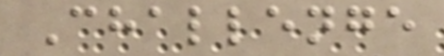Challenge
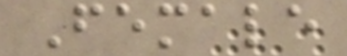Female
